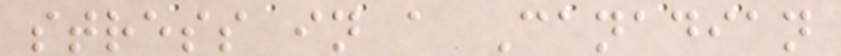stress in a Canadian
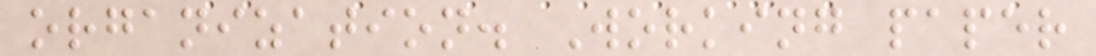organization. Working paper
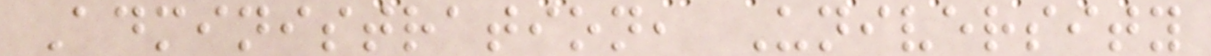Administration, University
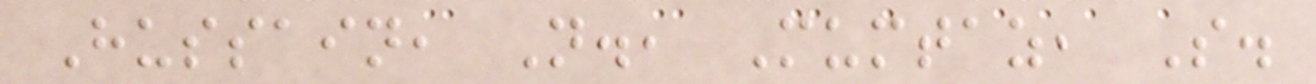Hussain, N., Mumtaz, S.
